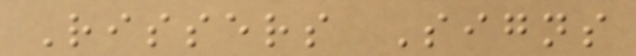Rissers Signs
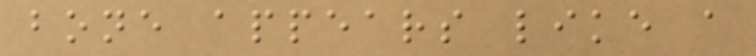bone appears like a
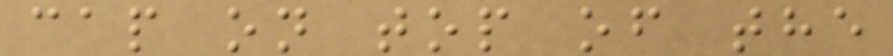cap on top of the
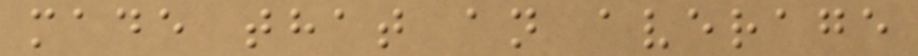made that an average
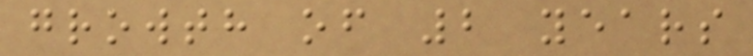growth of 2 years
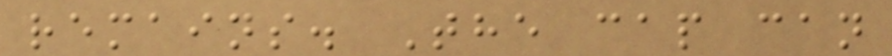remains. The cap can
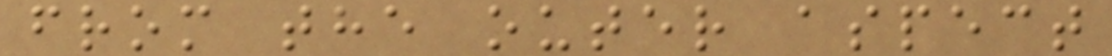from the outer aspect
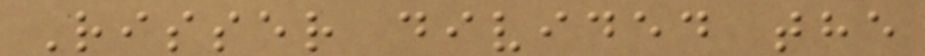Risser divided the
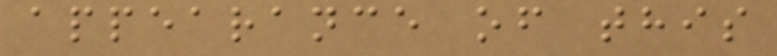appearance of this
